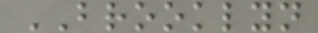BROOKLYN
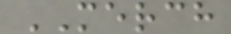MERCH
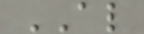AL
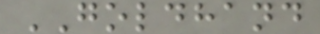GOLDHAND
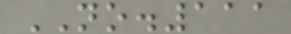NO.111
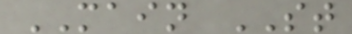MAIN ST
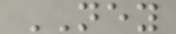NEY
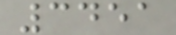3451
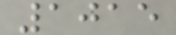1015
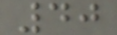40
